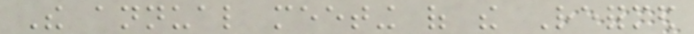The annual meeting of the Reformed
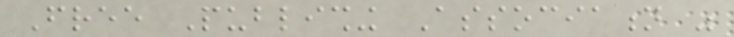Free Publishing Association was
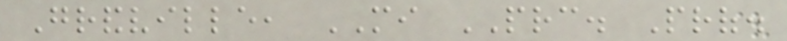Grandville, MI PRC. Prof.
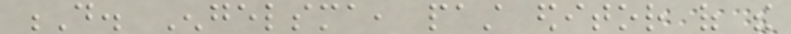D. Engelsma, past editor of the
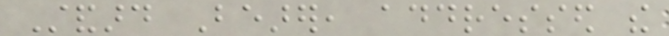Standard Bearer, addressed the
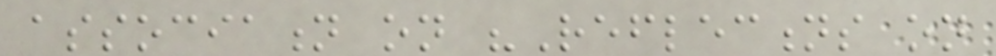association on "Reflections on
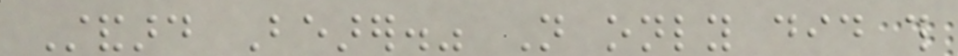Standard Bearer." Not only did this
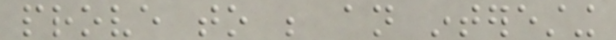prove to be an interesting
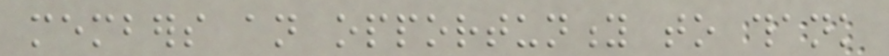members an opportunity to thank
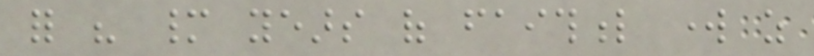for his many years of faithful work as
